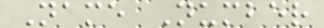Name Number
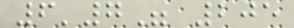6'7" 205
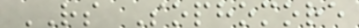RS Sophomore
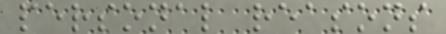personal reasons
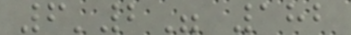6'2" 182
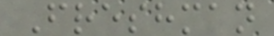Freshman
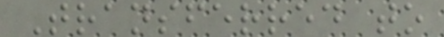Transferred to
